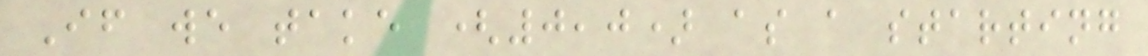If we take (0,0) as a starting
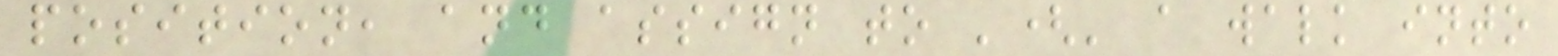position, and assign to '(' a walk into
